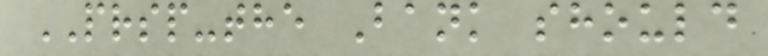PRSP-the Bank should
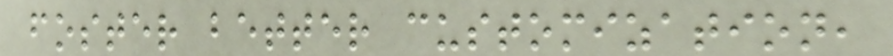foster better customization,
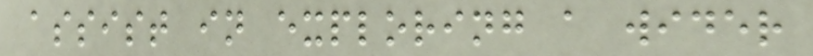assist in exploring a wider
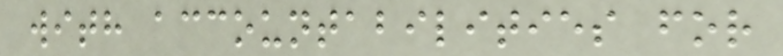with accountabilities for
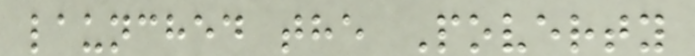launched the Poverty
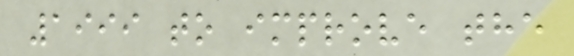1999 to improve the
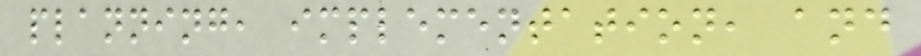planning, implementation, and
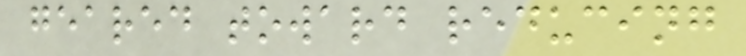geared toward reducing
